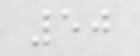50
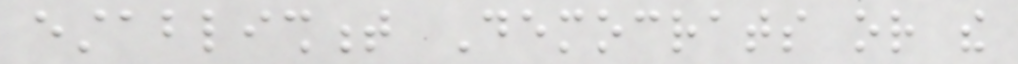establishment Democrats or the
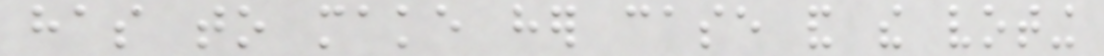has to make her case and the voting
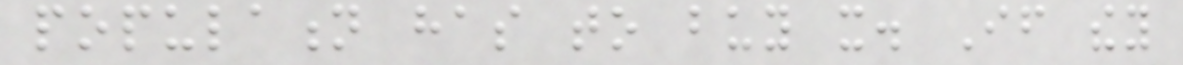population has to buy it. If they
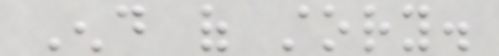End of story.
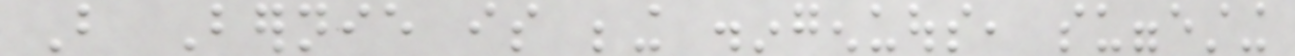But Bernie is being disingenuous, suggesting
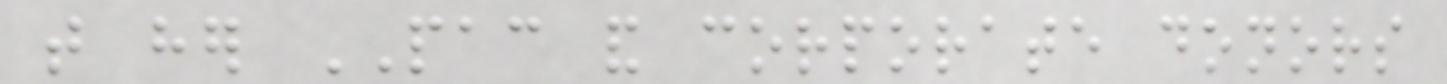that her PAC and corporate donors
